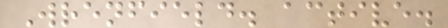Wrenfield. active.
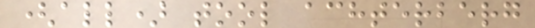(all) tool achterberg
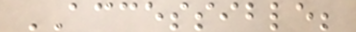ACCESSIBLE;
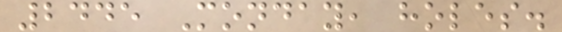2445 Monday, holes.
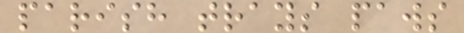parish trays paws
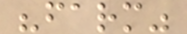"farm"
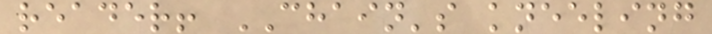reader! CHAIN's kneeling
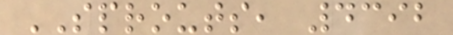SPROUTS, 4392
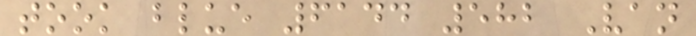took blue 6144 582 Van
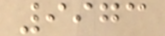9973
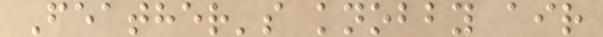Feather's knobby air
